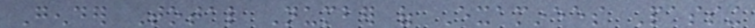Gender Total Number of Examinees Passing
